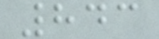843
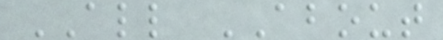ALL ABOUT
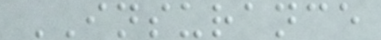INSURANCE
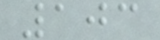103
